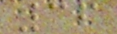36
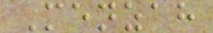Menzah
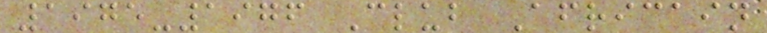1975-1976 Club Africain
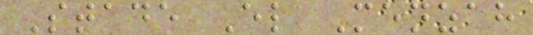Stade El Menzah
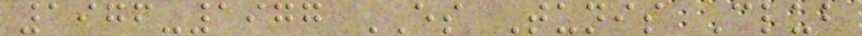1976-1977 ES Tunis Club
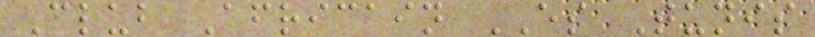Club Africain ES Tunis
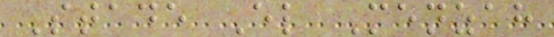Stade El Menzah
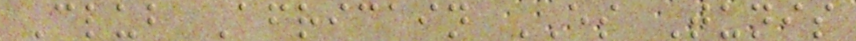Club Africain ES Tunis
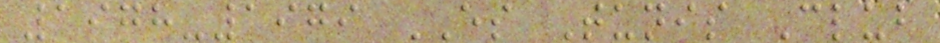1978-1979 ES Tunis Club
